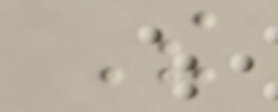The
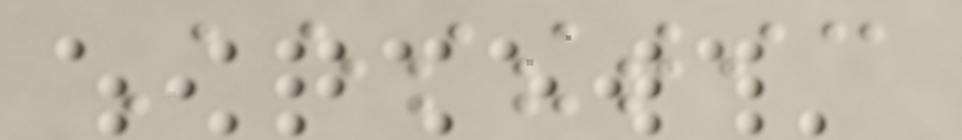Aesthetic
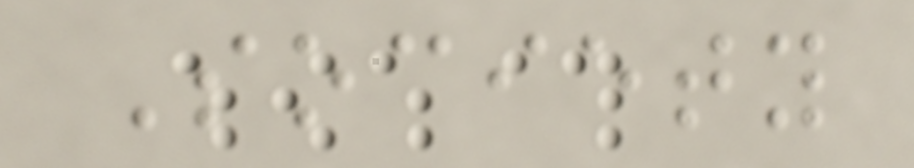Society
